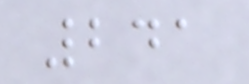241
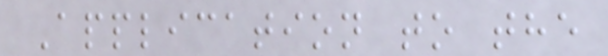Application to the
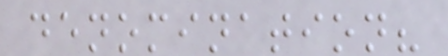denomination?
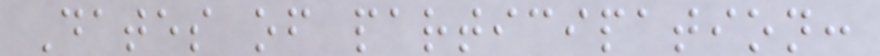Dates of participation:
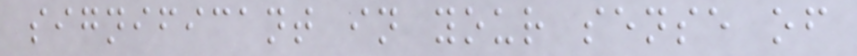significant in your sense of
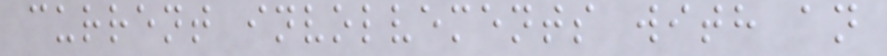current involvements with an
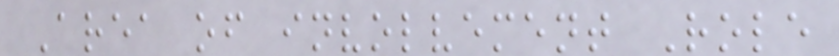Area of involvement Role
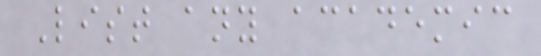List any academic
